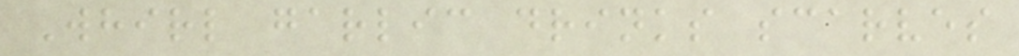Whirl garlic drinks scarves
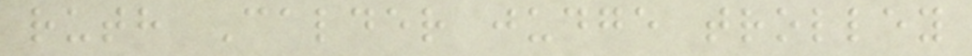ruth Calder judge trolley
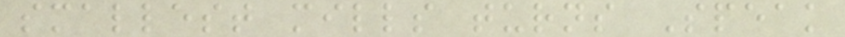smallest mills turns Speak
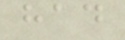had
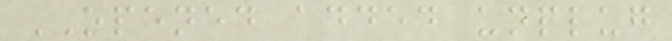OPENED added unplug
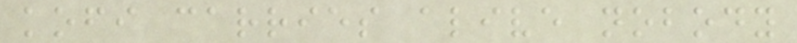kofi carries alive nobody
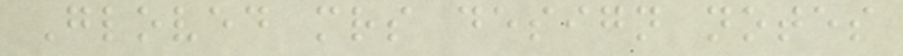Gloved mrs design notes
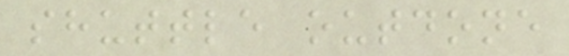shuttle outdone
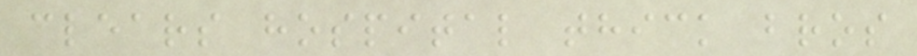clears hospital thick bros
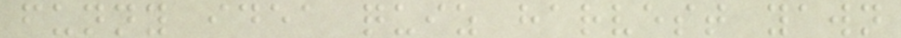funny idea quiz harvest yawn
